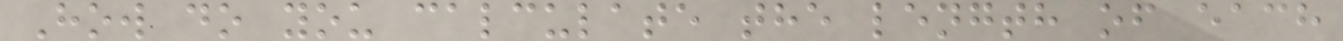How do you calculate the length of each
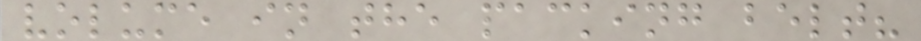volume in the packing belt?
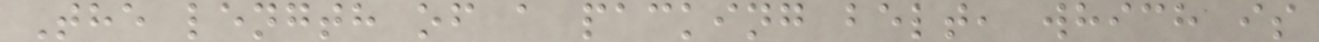The length of a packing belt, which is
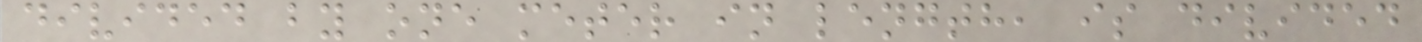divided by one meter in length, is divided
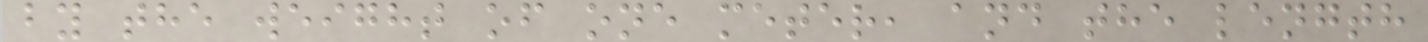by the weight of one meter, and the length
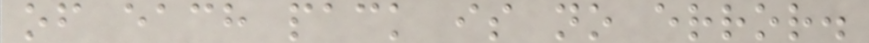of each pack is no error.
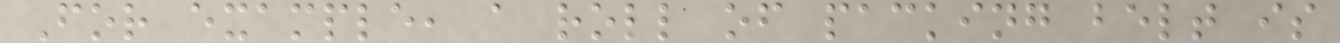For example, a roll of packing belt is
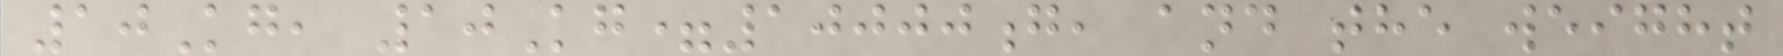10Kg, 10Kg=10000g, and the weight
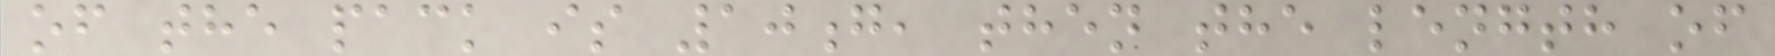of the pack is 10g, then the length of
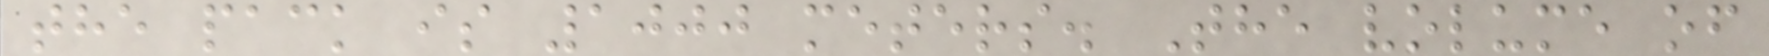the pack is 1000 meters. The volume of
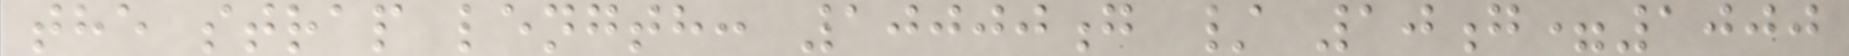the strap length: 10000g / 10g=1000
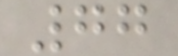77
